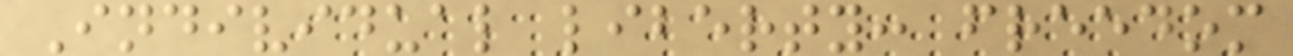Individual liberty: freedom
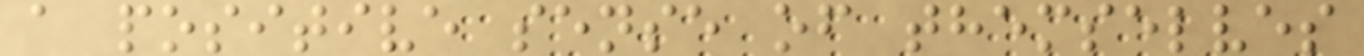a positive sense of themselves
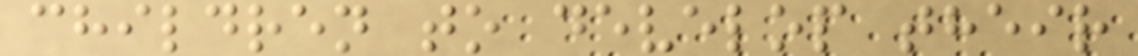children to develop their
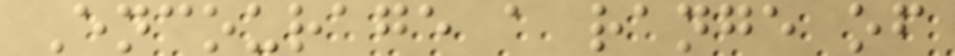Encourage a range of
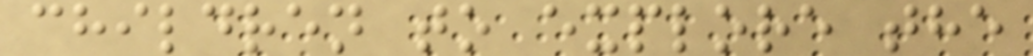children to explore the
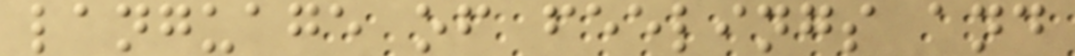language of feelings and
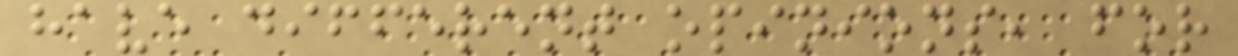have different opinions, for
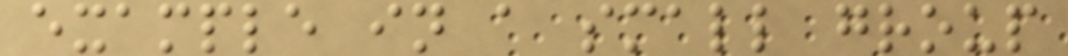example in a small group
